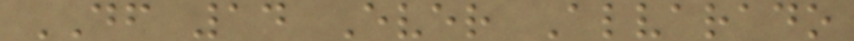DF 14 Ever Alvarado
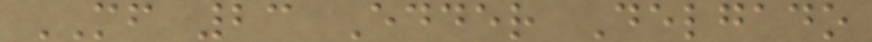MF 23 Edder Delgado
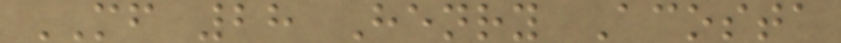MF 28 Henry Acosta
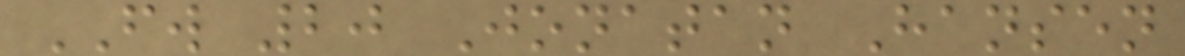FW 20 Jonatan Hansen
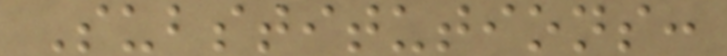Substitutions:
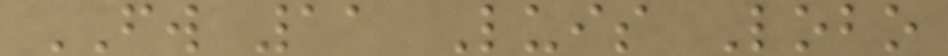FW 11 Luis Lobo
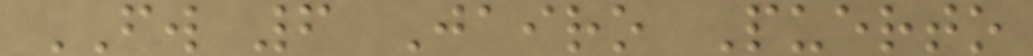FW 6 Jairo Puerto
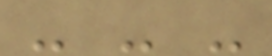- - -
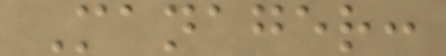Manager:
